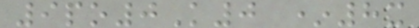9po0K0 *8x
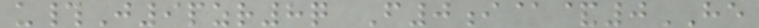u#J9pzr8q F0i@&0HE
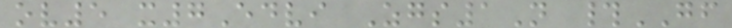ov5 x7Edvi Zgs1N #GF
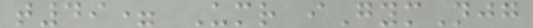t49= Umr iGymNjg
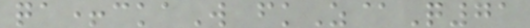qa+ckaW fkZ@Q71
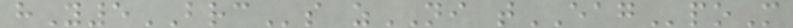hY5BRCs zNI tEAGpoM
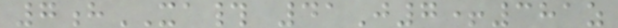7hXA# 41J7+381z
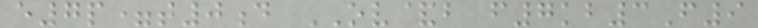e7p=t0d OV&b f7kb3F9
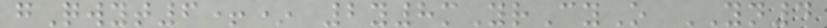gQwyt6+* 2y8mYrCyO YN4
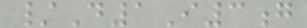/D1I3g
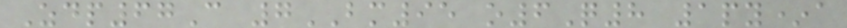Zdp67C 7BM95 o6Q8 1py*a
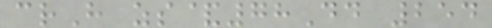crH zs&78Dd 254
